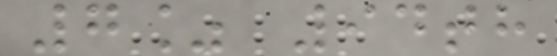7% 94th
